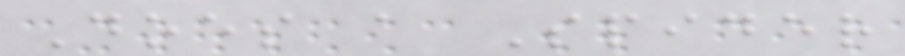Does a Spider
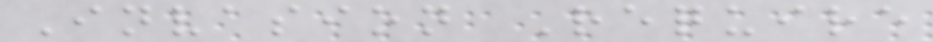Invasion Require
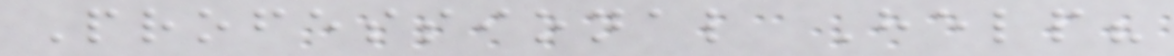Professional Help?
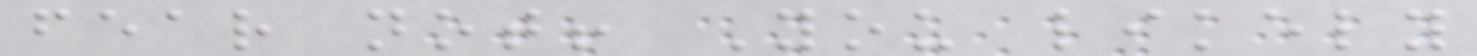fear not! You likely
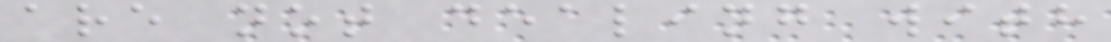are not dealing with
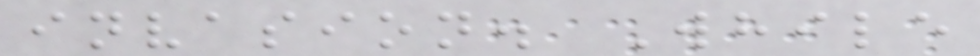invasion. While
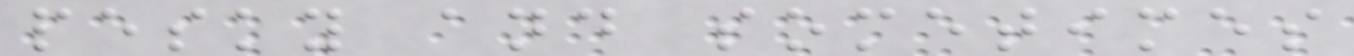pesky and sometimes
